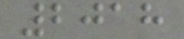2018
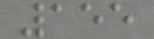155
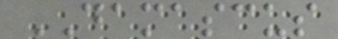DAMASCUS
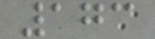173
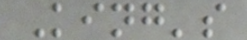King's
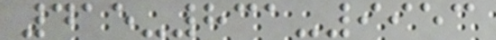415-831-9953
